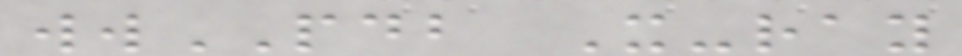wwPDB X-ray
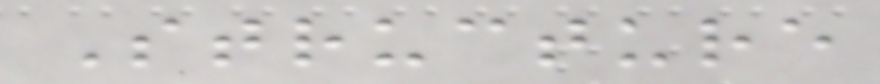Structure
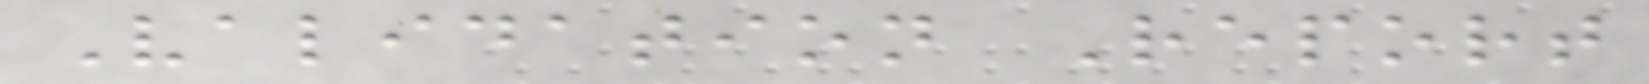Validation Report
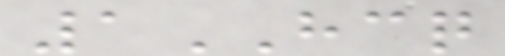1HCQ
